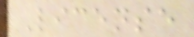License
